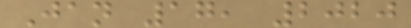Jan 17, 2020
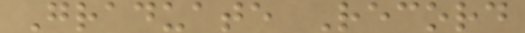Graduate Record
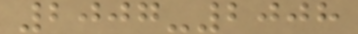2007-2008
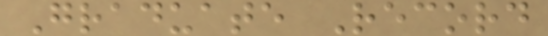Graduate Record
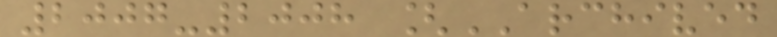2007-2008 [ARCHIVED
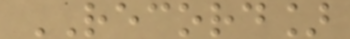RECORD]
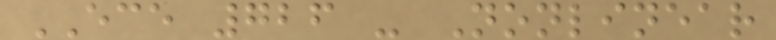ECE 726 - Nonlinear
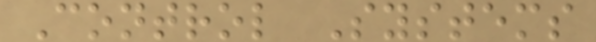Control Systems
